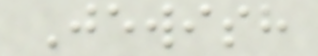Jewish
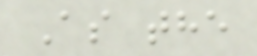As the
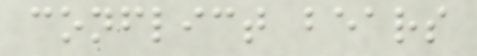conflict bears
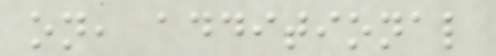on, additional
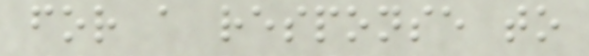for a response to
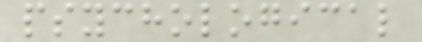psychological
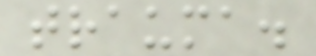trauma.
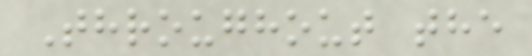Throughout the
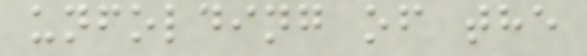unfolding of the
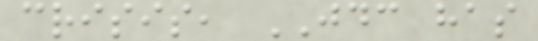crisis, JDC has
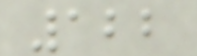122
